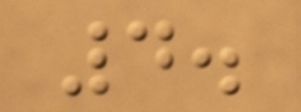4.
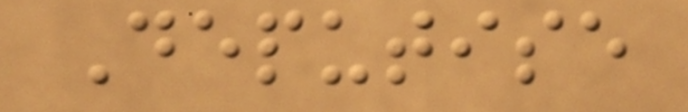Deputise
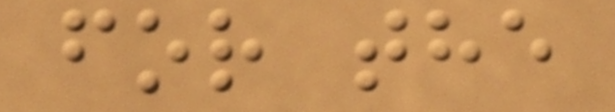for the
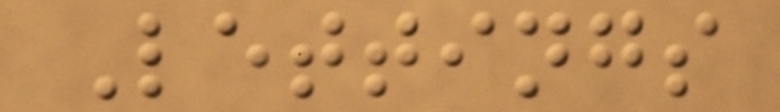Lettings
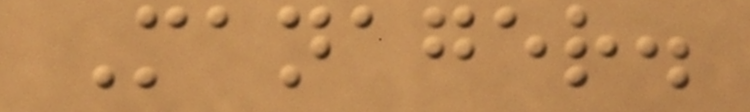Manager.
